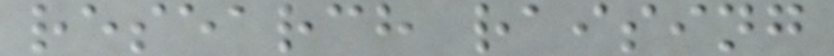research raising
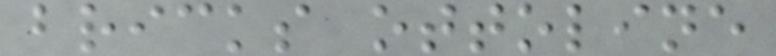bricks ottoline
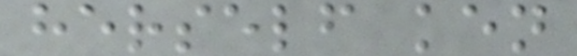herself ken
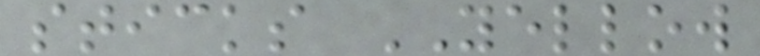sticks YELLOW
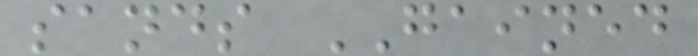sands GAINED
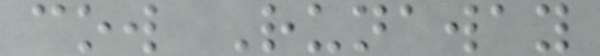cow Runaway
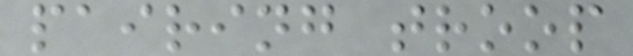pairing troop
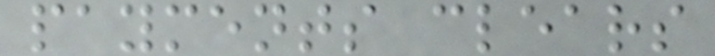payments clears
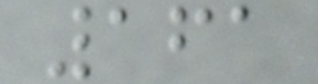161
